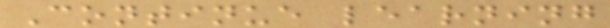Continue learning
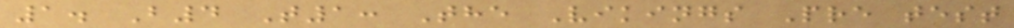1. B4 T1: The Vikings Pre test
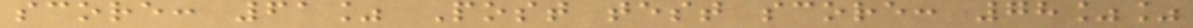score: 61% Post test score: 78%%
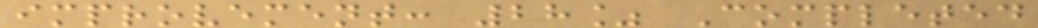improvement: 28% Completed
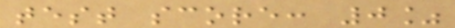test score: 0%
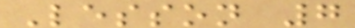Lesson 7
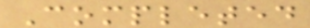Completed
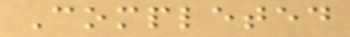Completed
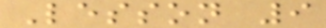Lesson 9
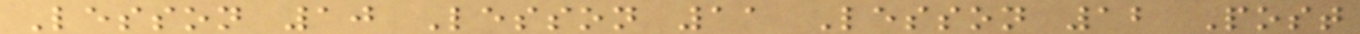Lesson 10 Lesson 11 Lesson 12 Post
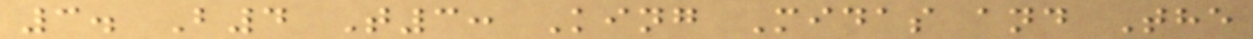3. B4 T3: King Midas and The
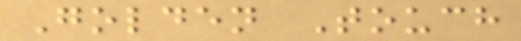Golden Touch
